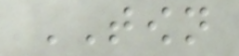TOWN
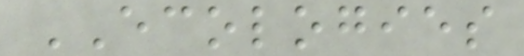ECOLOGIES
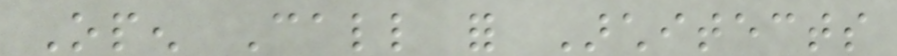Open Call for Architects
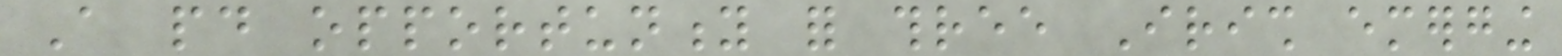A paid opportunity for three Irish emerging
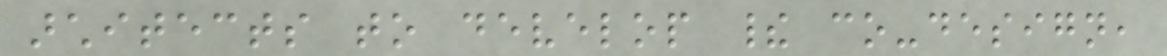architects to develop their co-design,
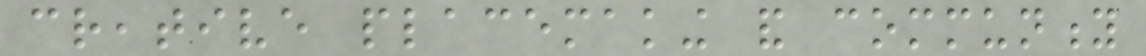creative placemaking and community
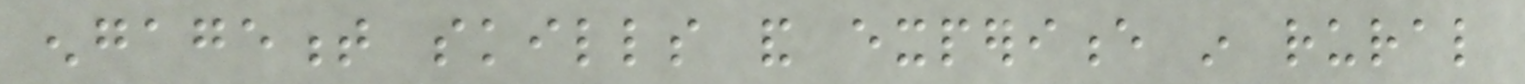engagement skills and experience in rural
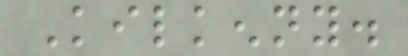Kilkenny.
